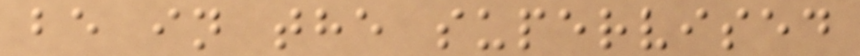be in the supervised
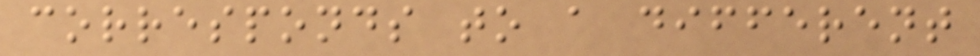corresponds to a different
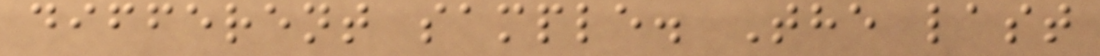different sample. The last
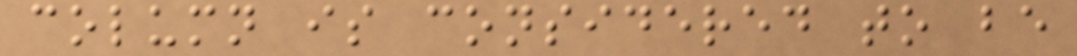column is considered to be
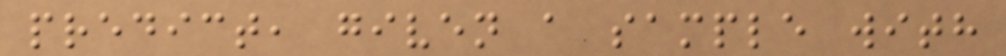predict, given a sample with
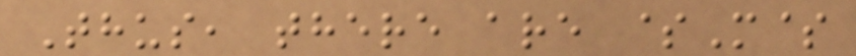Thus, there are $M$
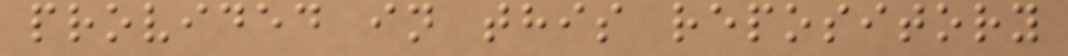provided in this repository
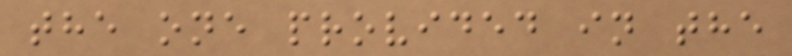the one provided in the
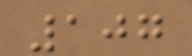107
